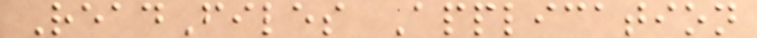ReadFiles Application
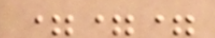===
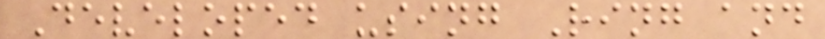Developed using Ring and
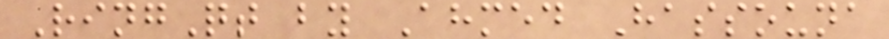RingQt by Ahmed Hassouna
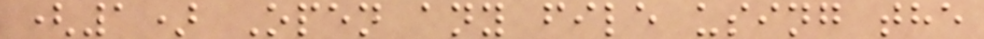(1) Open any file using the
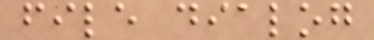file dialog
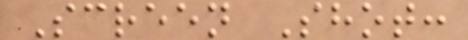Screen Shot:
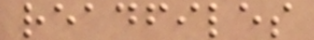readfiles
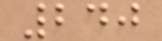240
